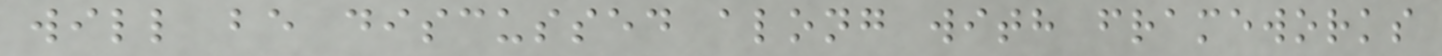will be discussed along with frameworks
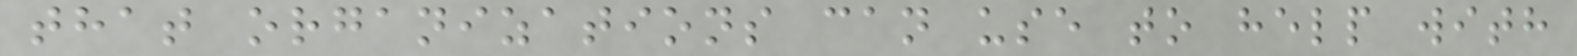that organizations can use to help with
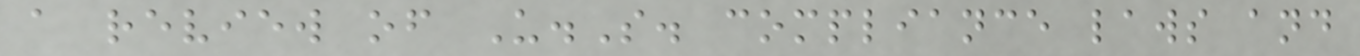a review of U.S. compliance laws and
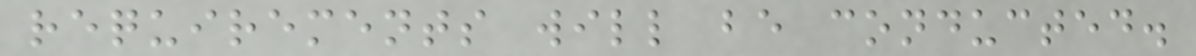requirements will be conducted.
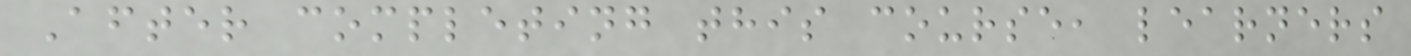After completing this course, learners
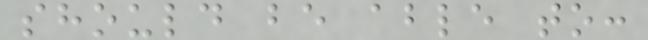should be able to:
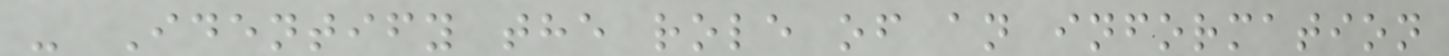- Identify the role of an information
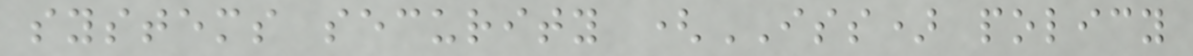systems security (ISS) policy
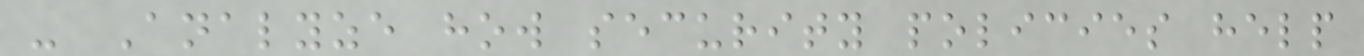- Analyze how security policies help
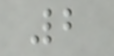2
